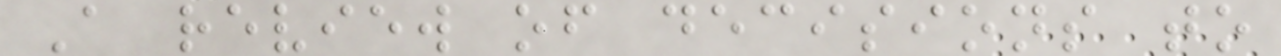A review of decisions to
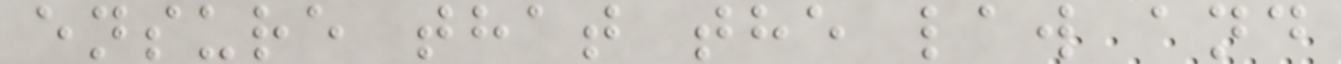ensure that the law and
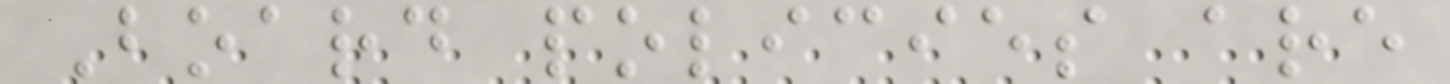Board policies are
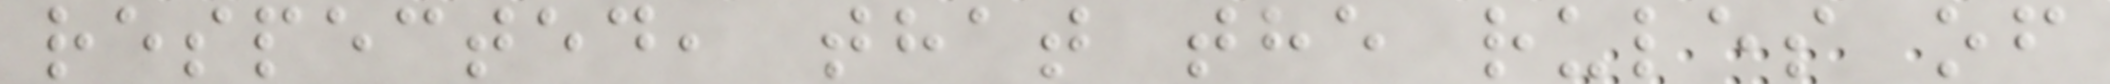respected, that the rules of
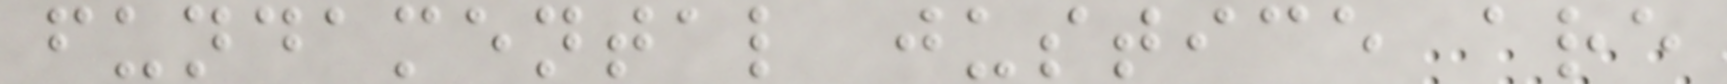fundamental justice are
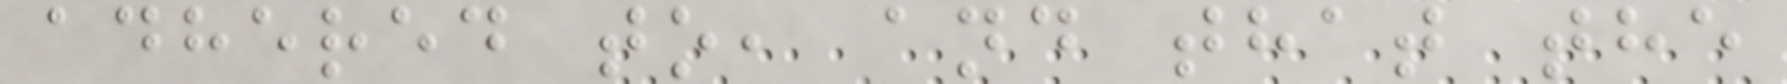adhered to, and that the
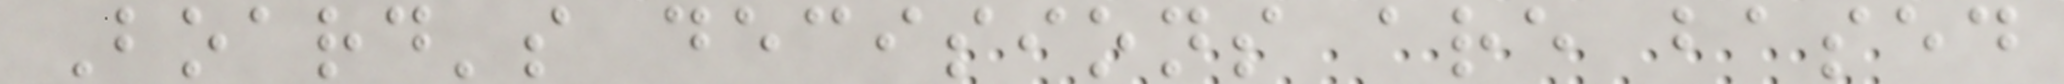Board's decisions are based
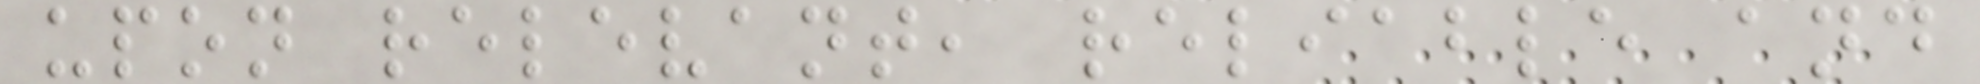upon relevant, reliable and
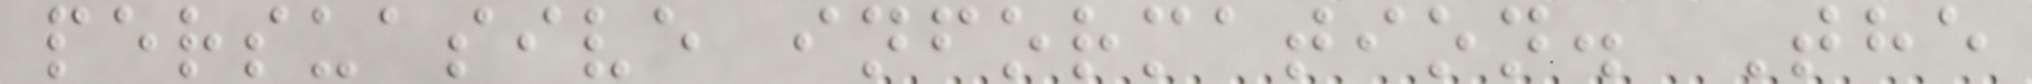persuasive information. The
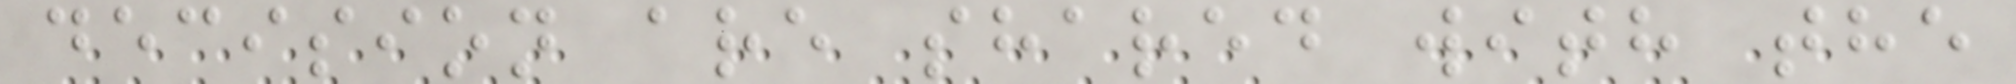decision are shared with the
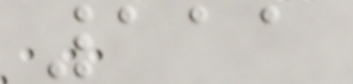111
